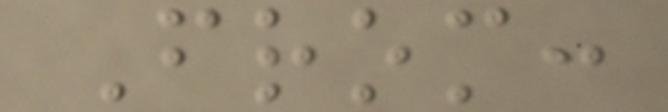From:
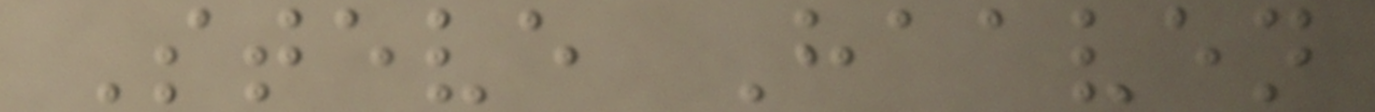Steve Haaven
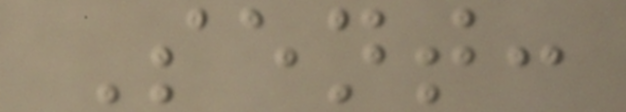Sent:
